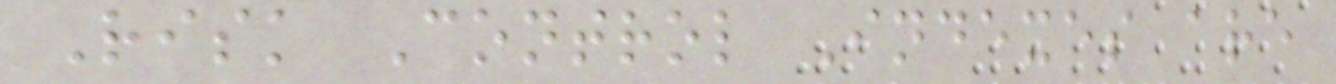Risk Control Indexes are
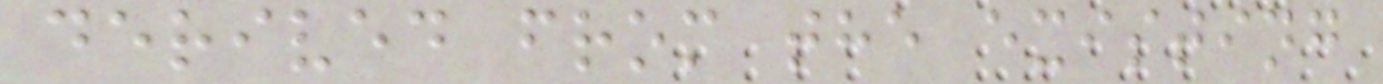derived from the existing
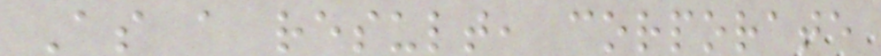As a result, corporate
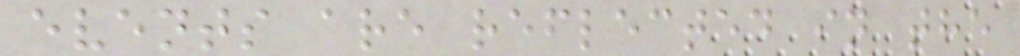events are reflected in the
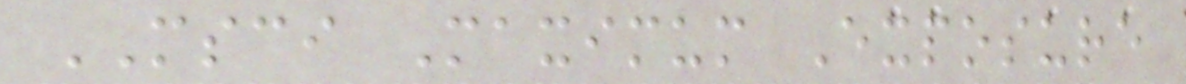MSCI Maximum Exposure
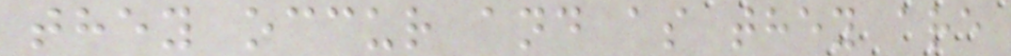they occur and as they are
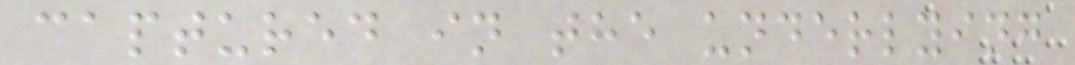captured in the underlying
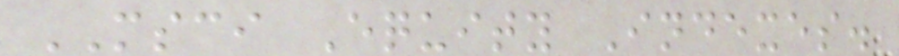MSCI Equity Indexes.
